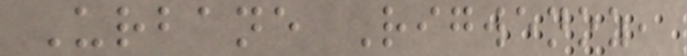Urbane Rigwenoz,
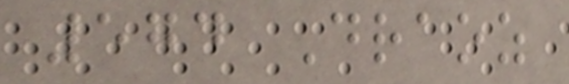574 Draoz
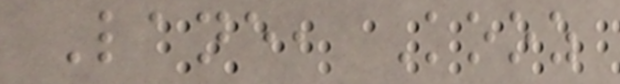Lane, Kooz
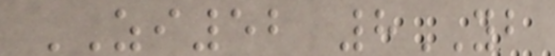ZI52 8YB
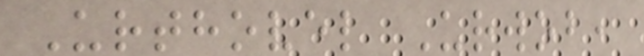Urthovel Urwob,
